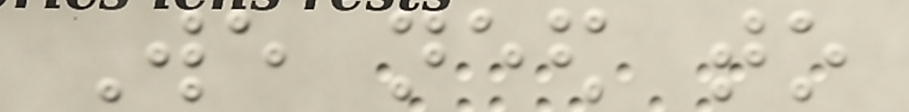We need to
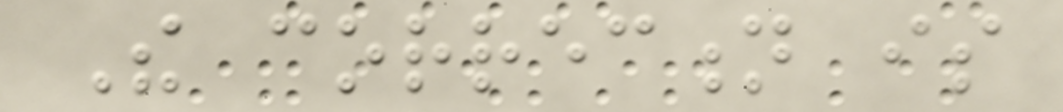The correction is
